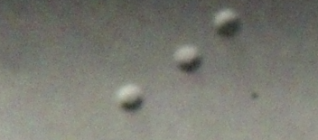I
